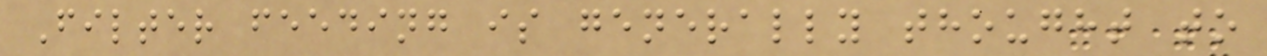Filter feeding is generally thought to
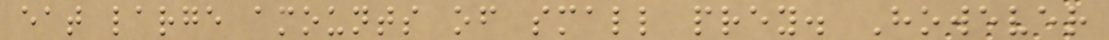eat large amounts of small prey. However
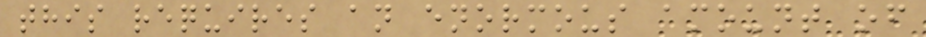this requires an enormous amount of
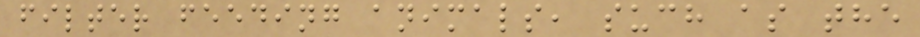filter feeding animals, such as the
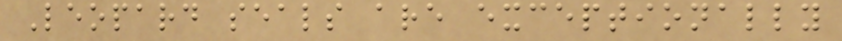Leopard seals are exceptionally
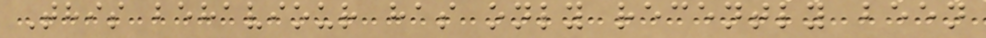This behaviour has only recently been
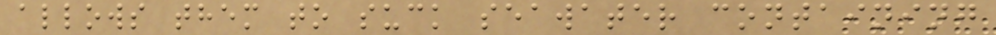allows them to suck seawater containing
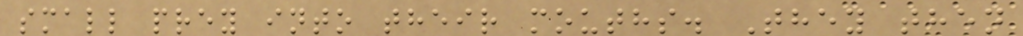small prey into their mouths. They then
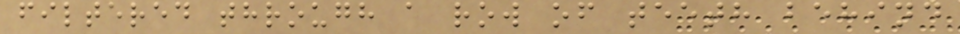filtered through a row of teeth behind
